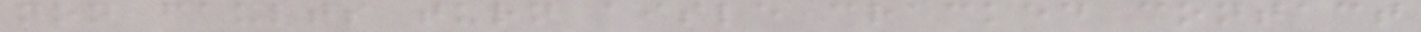non faults turn aisle cracked contact
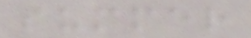summer
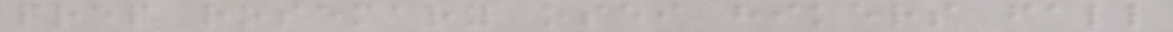prep rosemary osei hikers fall
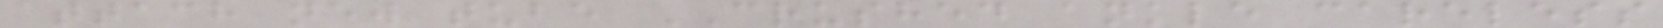attach new tube CRUSHED ankle careless
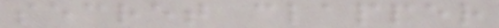secret clapper
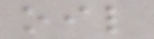oil
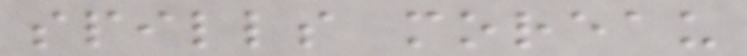spills moreau
